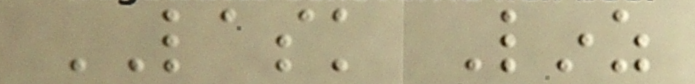LASK Linz
